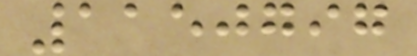1150797
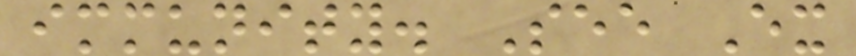immunity. See Ex
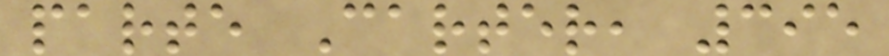parte Carter, 395
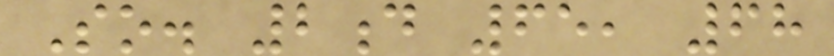So. 2d 65, 68
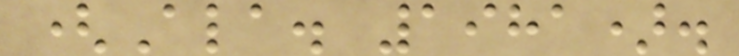(Ala. 1981).
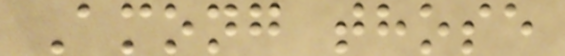Among those
